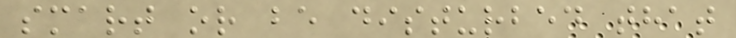smart or be disturbed that
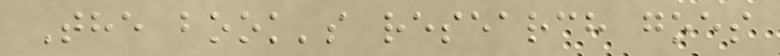The book's research goes
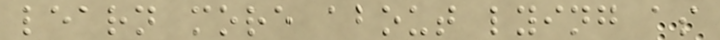learn more about lying as
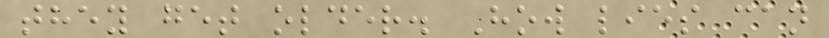they get older. How lies can
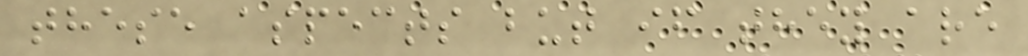these aspects but if they are
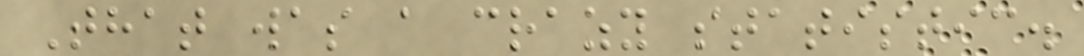That was a crazy statistic.
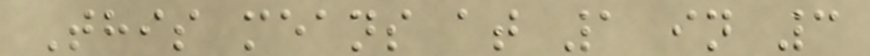This means at 1 in 3
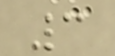3
